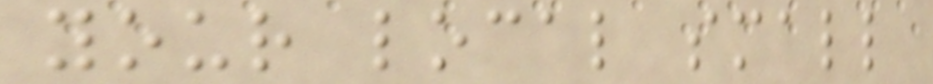your local small
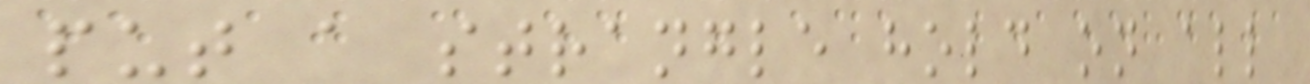put a strangle hold on all
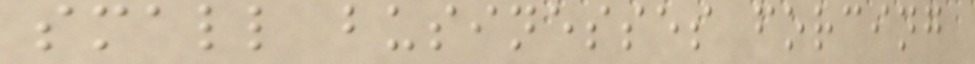small businesses forcing
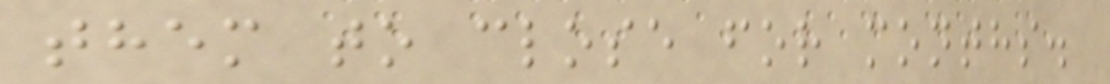them to close for months.
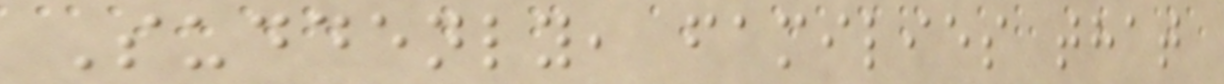Suddenly, families that
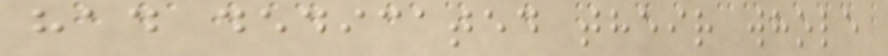had dedicated their whole
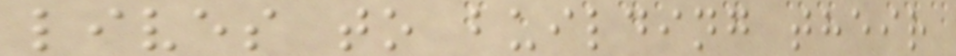lives to building their
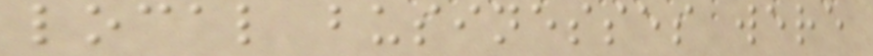local businesses were
